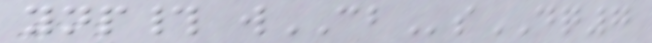ynp# wCBsDQ7
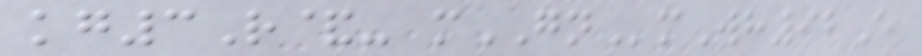kg3R&- mGNmWh92E
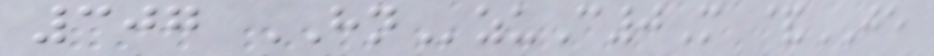307 HNzuC0M &JE
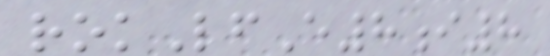rokLfE8i8
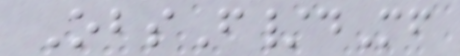ObsF/dMf
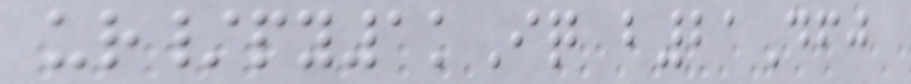ur/py1kIq b21Dfj
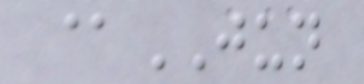@JUN
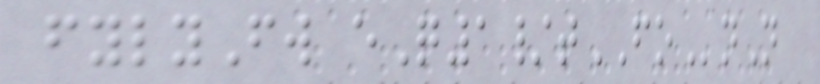fylyFw eQ1/tFOnN
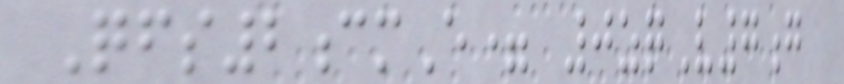Qfs2cmE= 0zqV7g
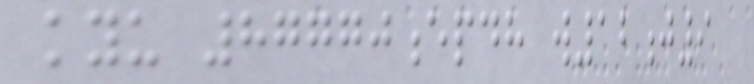kyu 87770epdh w12j9
